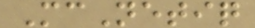McNetiq
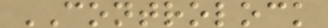CONTROLOCK
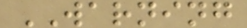WARNING
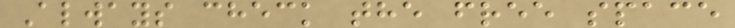Always check the free space
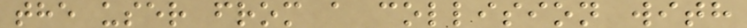the user from a collision with
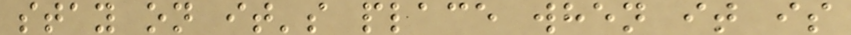stay on it's place when it is
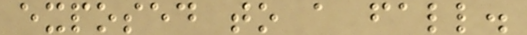exposed to a fall.
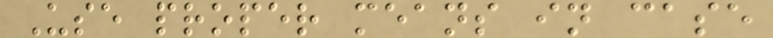Use proper means in case
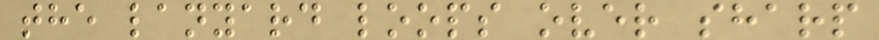the lanyard loops over sharp
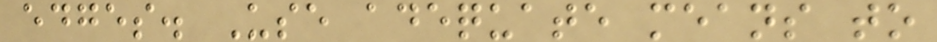edges. Use adequate means to
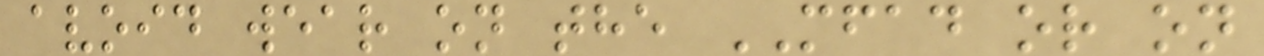avoid wear on the MFAD or on
